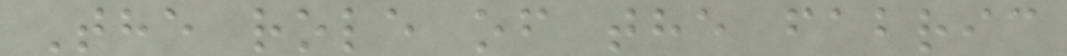The role of the fabric
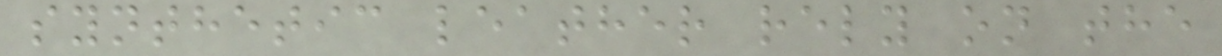synthetic leather rely on the
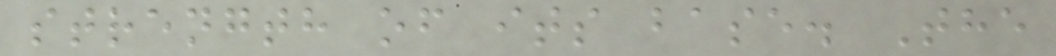strength of its base. The
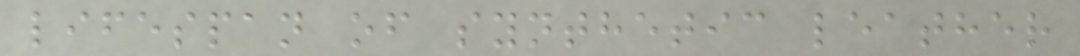lifespan of synthetic leather
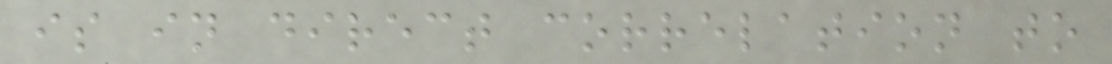is in direct correlation to
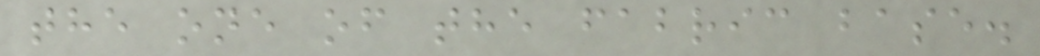the one of the fabric base.
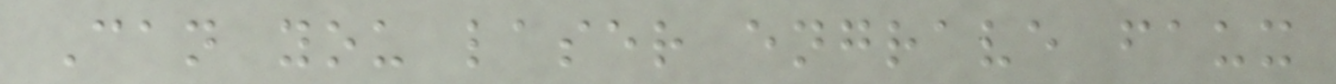Can you laser engrave faux
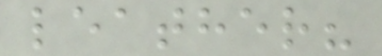leather?
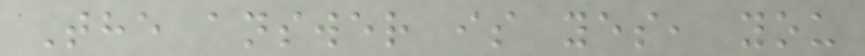The answer is yes, you
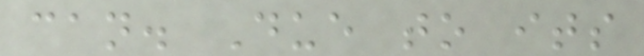can. Due to its
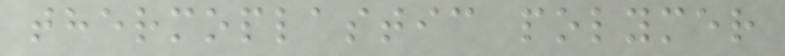thermoplastic polymer
